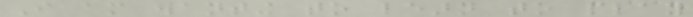I am wanting to learn to play
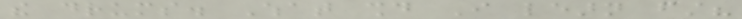the drums. What should I learn first?
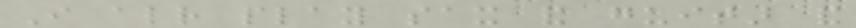I already play sax and guitar and
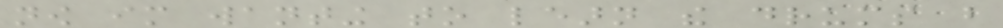now im wanting to learn the drums but
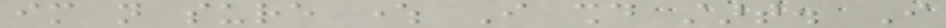im not sure where I should start. I
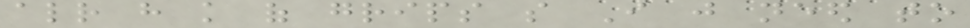already have knowledge of grips so I just need to
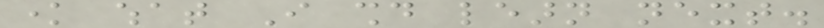know what I should learn next.
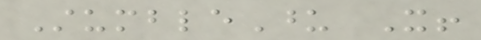StumbleUpon It!
